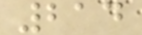214
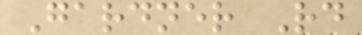Gardner Rd
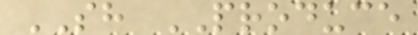SH PRODUCE
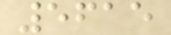5615
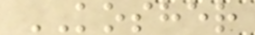KOSHER
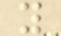y
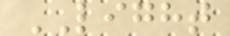LIGHT
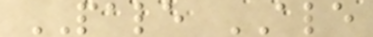PALE ALE
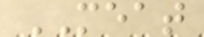MEAT
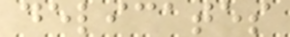delicates
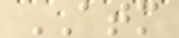ATM
